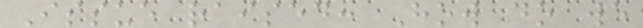Issue raised: How do we
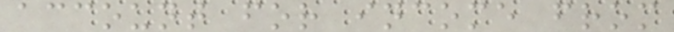account for income from
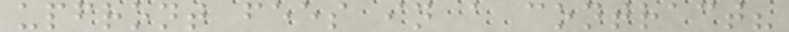upfront fees in a contract?
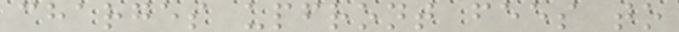charges upfront fees to
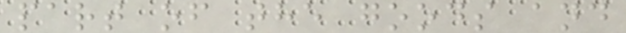part of the goods and
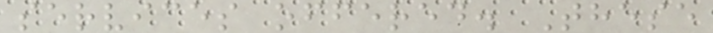services offered. These
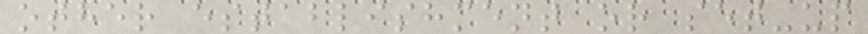other establishment or set-up
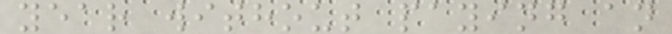year without paying an
